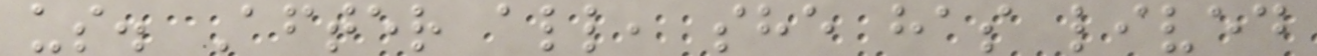us. After all, she has lived
